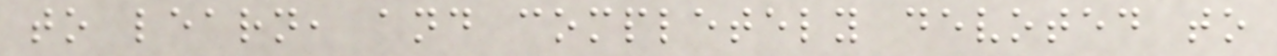to learn, and completely devoted to
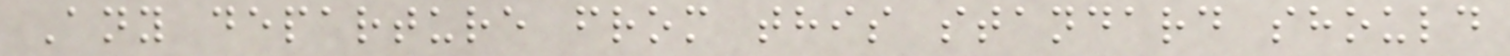Any departure from this standard should
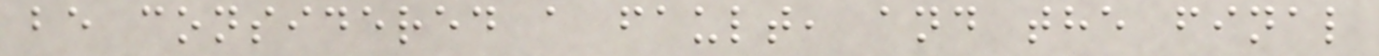be considered a fault, and the final
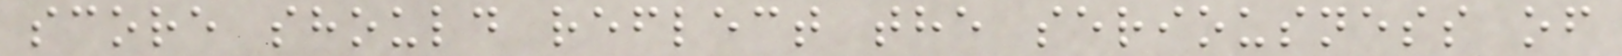score should reflect the seriousness of
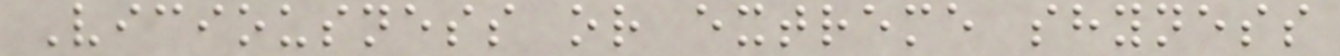Viciousness or extreme shyness
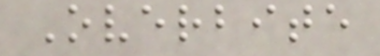Overbite
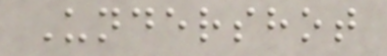Undershot
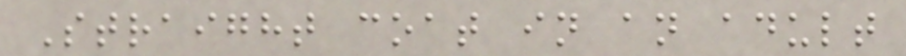Straight coat in an adult
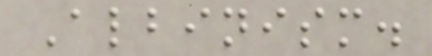Albinism.
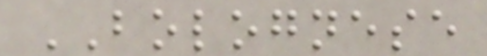BOLOGNESE
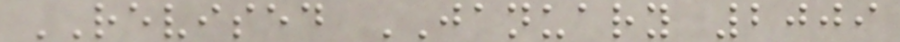REVISED JANUARY 2009
